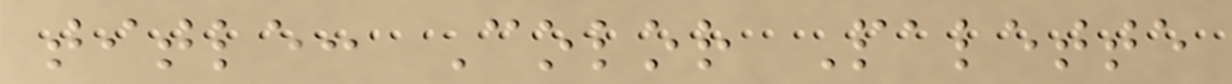title: Color Palette
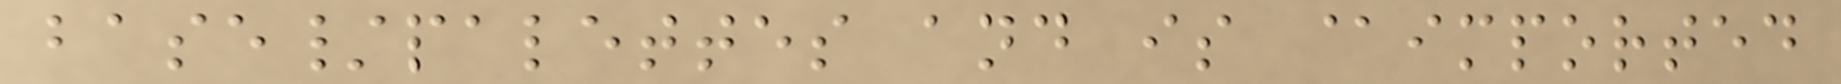base/palettes and is @imported
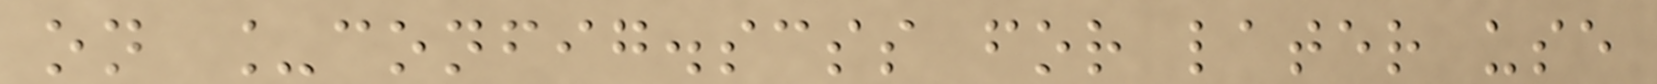on _config.scss for later use
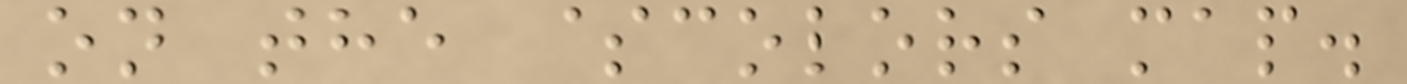on the $colors map.
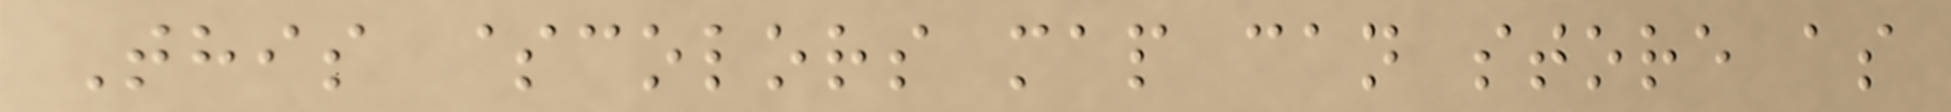This $colors map can store as
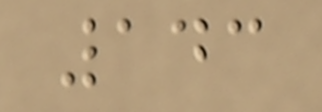143
